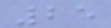25
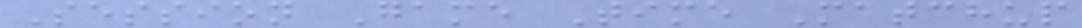Session Game Time Matchup
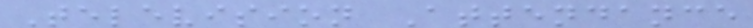Television Attendance
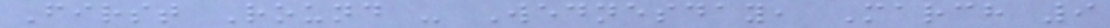First Round - Wednesday, March 9
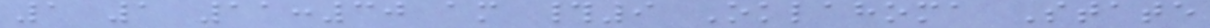1 1 11:30 am #9 Oklahoma State
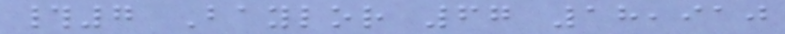#7 Baylor 67 18,910
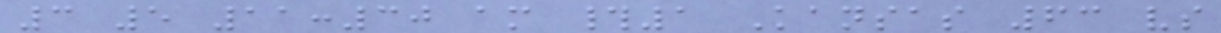3 5 11:30 am #1 Kansas 63 vs
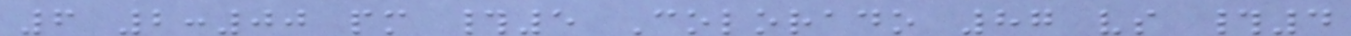6 2:00 pm #5 Colorado 87 vs #4
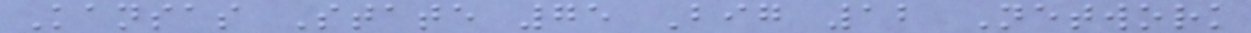Kansas State 75 Big 12 Network
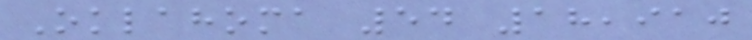Oklahoma 54 18,910
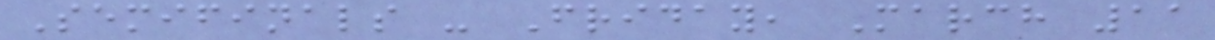Semifinals - Friday, March 11
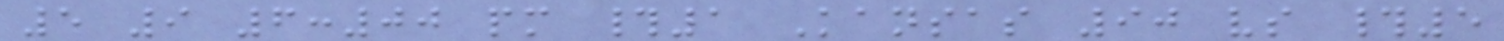5 9 6:00 pm #1 Kansas 90 vs #5
